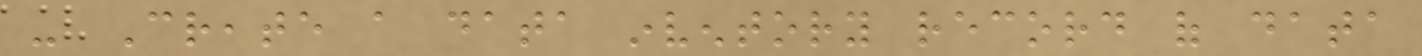- Create a data inventory record of data
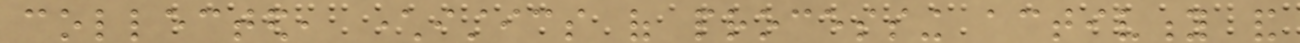collected, characteristics of processing activity and
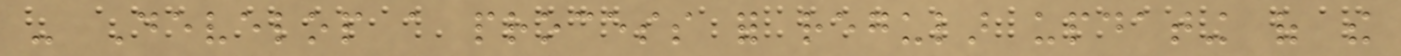- Develop a process for regular updating of the
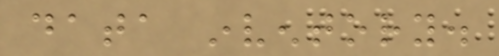data inventory.
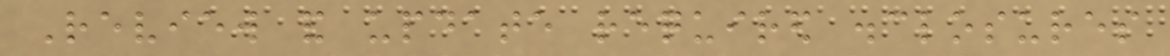Review and update required disclosures
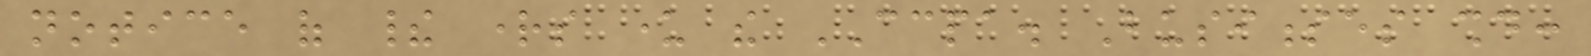notice of their rights under the CCPA. Businesses should:
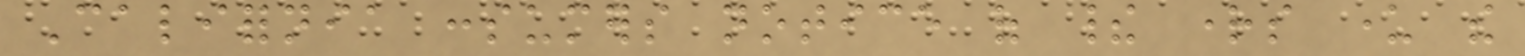California consumers notice of their rights under the
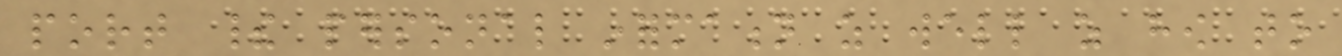port their personal information as well as how to
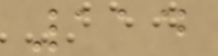114
